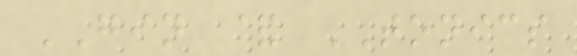GIN & TONICS
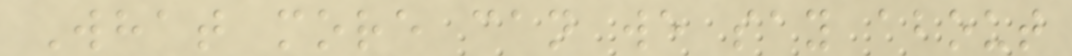What more can we say about
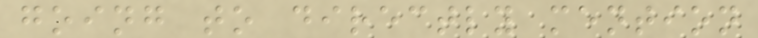going to directly mention
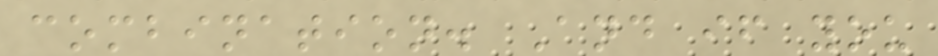combination. And if you
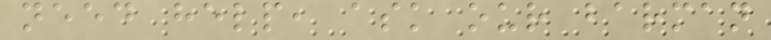need help, ask our barman
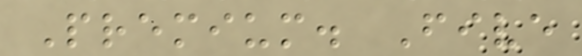Premium. Five
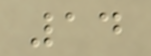14
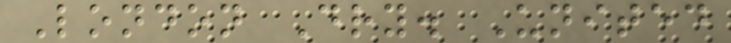London Dry. United
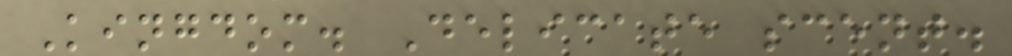Kingdom. Delicate scent.
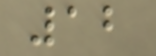12
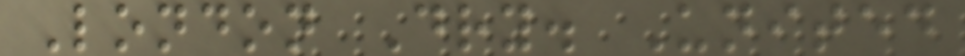London Dry. United
